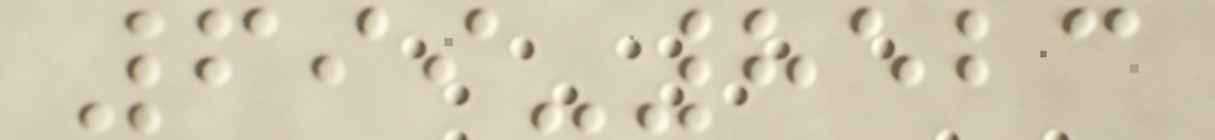699-8523
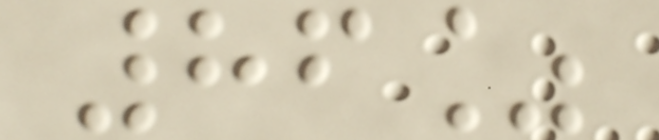86%
